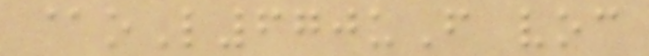@oL670uF voc
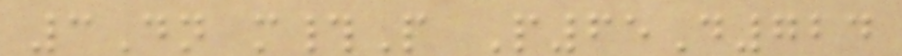3Dn m#P P65D724
